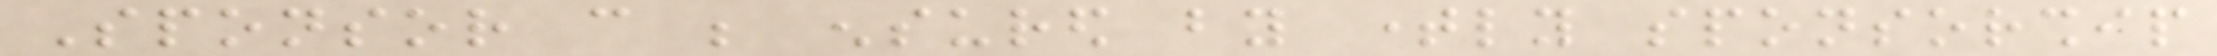Sponsor can be ensured by timely sponsorship
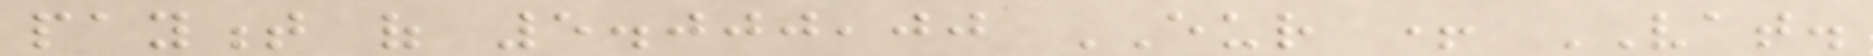payment of 5.000,00 EUR + VAT.
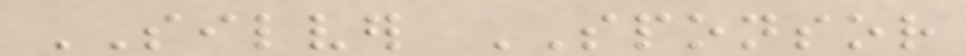SILVER SPONSOR
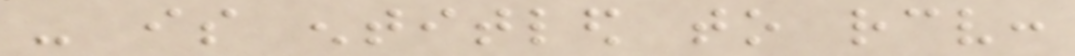- is entitled to receive:
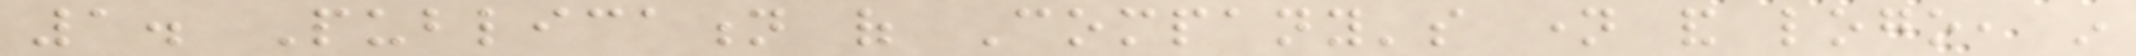1. Publication of Company's name and logo, in
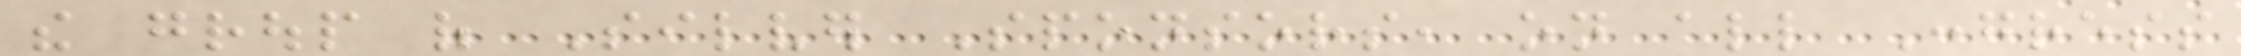the group of Silver Sponsors, on all Congress
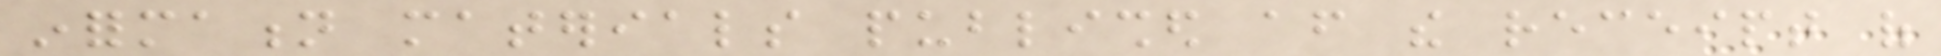information materials published after the receipt of
